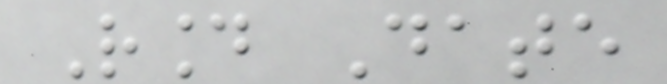Round Date
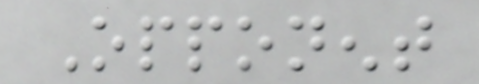Opponent
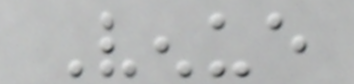Venue
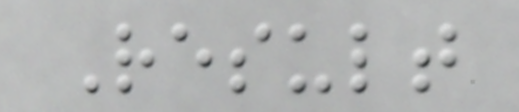Result
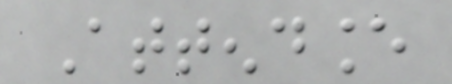Attendance
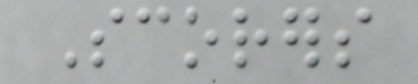Scorers
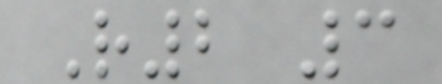R2 3
